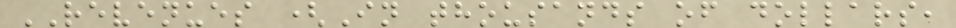REVENUES (In thousands of dollars,
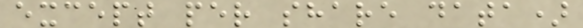except per share data)
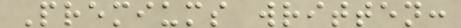Premiums written:
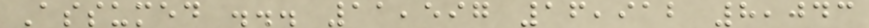Assumed ... 11,597 16,912 8,043
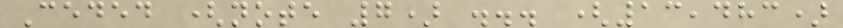Ceded (note 7) ... (13,483)
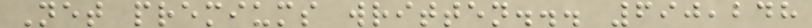Net premiums written... 690,248
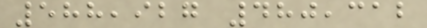588,927 480,312
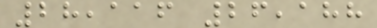28,116 26,188
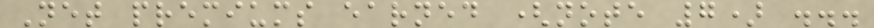Net premiums earned (note 7) ...
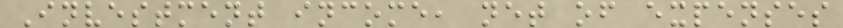Investment income, net of expenses
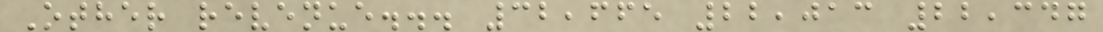Other revenue... 32,665 22,013 22,347
